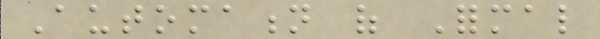Automation of Formal
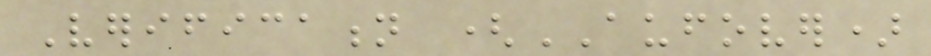Verification (AUFOVER)
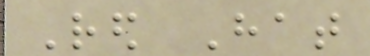Red Hat
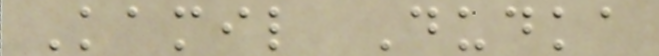Kamil Dudka
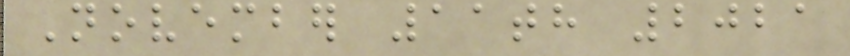November 11th 2021
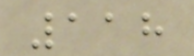118
